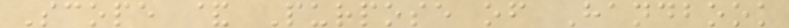Scope & Purpose of Handbook
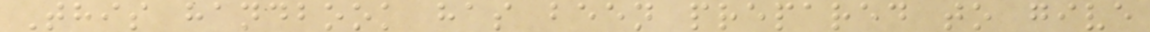This handbook has been prepared to give
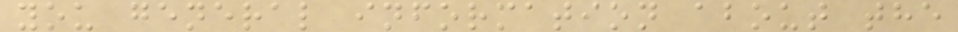you general information about the
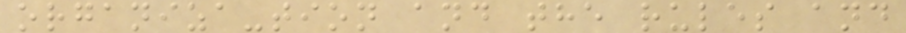organiza-tion and the rules and
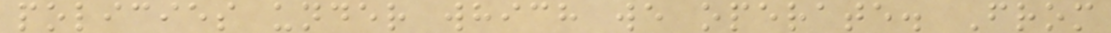policies under which we operate. From
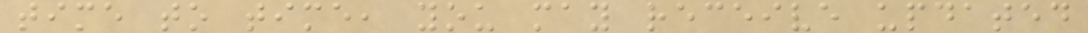time to time, you may receive updated
